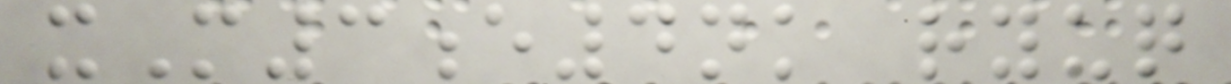xM3e4nk ryuq
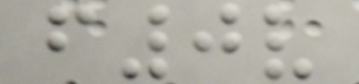f0v
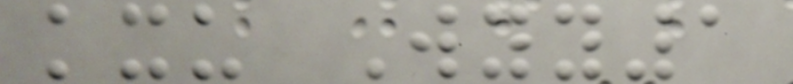kxu Wyy1
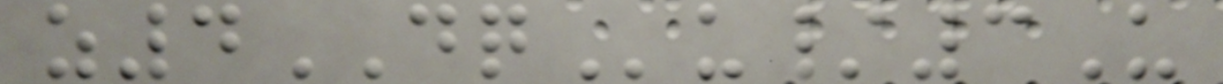z4DQu/3U
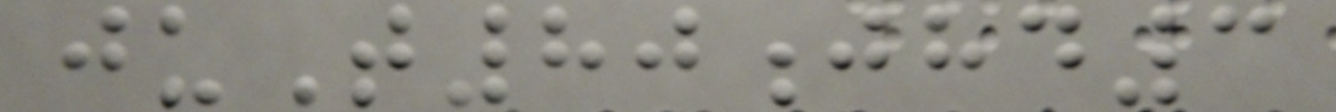juT80jhd3
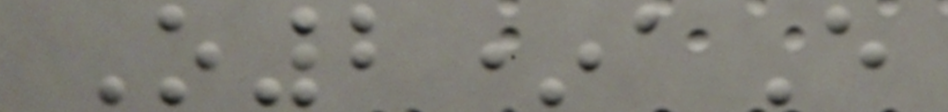O2*aE
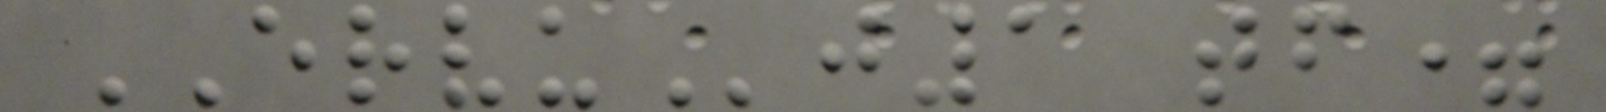ERVUj1 tf=
